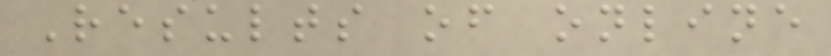Results of online
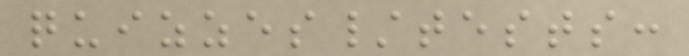quizzes/tests:
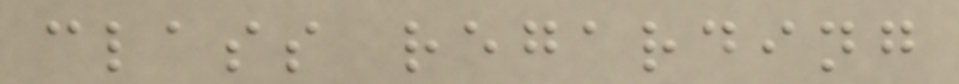class regarding
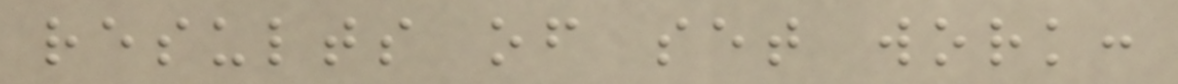results of set work:
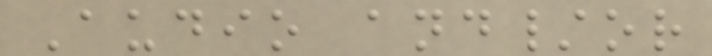Audio and/or
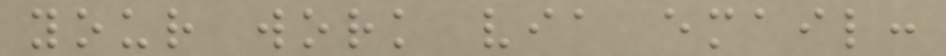your work via email:
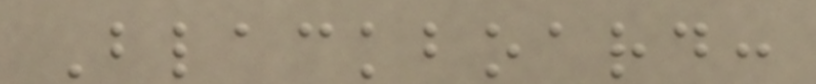Blackboard:
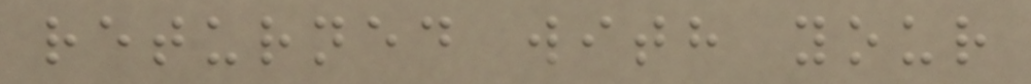returned with your
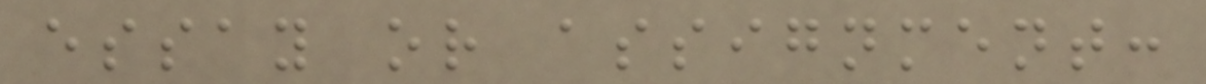essay or assignment:
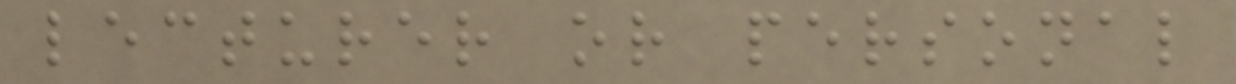lecturer or personal
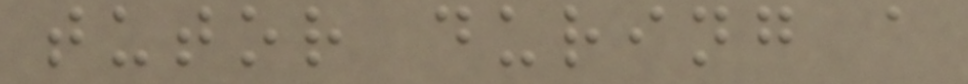tutor during a
